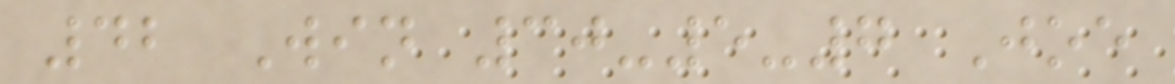42 Win 30-5-7 Joe
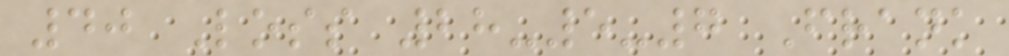40 Loss 28-5-7 Frank
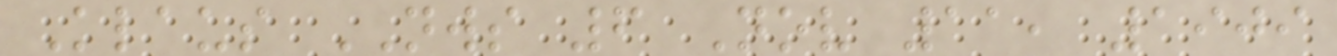Klaus NWS 6 Nov 11, 1909
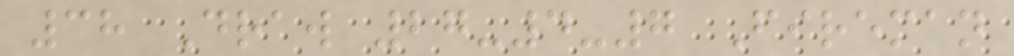38 Draw 27-4-7 Fireman
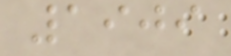1909
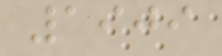1909
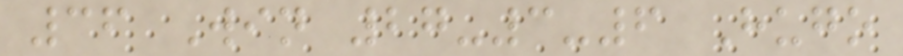36 Win 27-3-6 Hugo
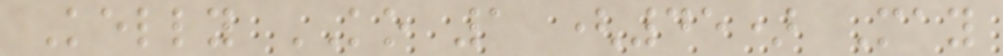Kelly KO 1 (45) May
